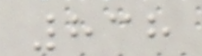838
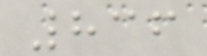836
